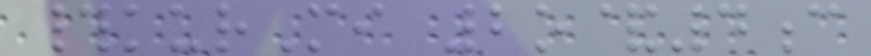#kurMi 2o&4c
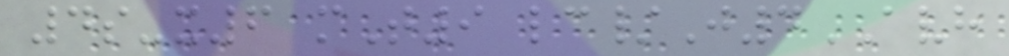4s-x6 mT9 lc/J4AVH
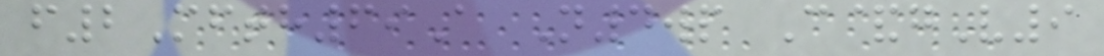f2Mfth69A N4wp C&gV9
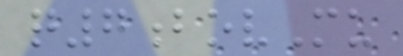q7bovMu
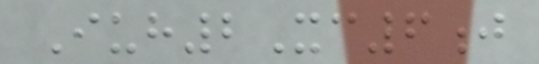Iuh2Xc6j
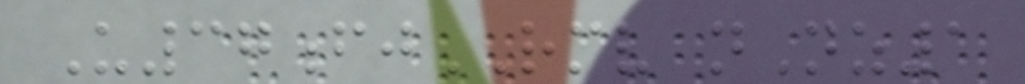U37fjRMV nNz1
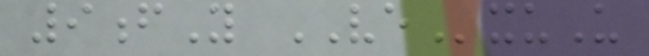9fY VExuU
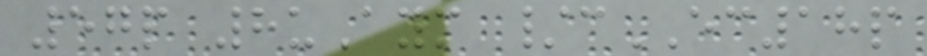57p 8uAym /cEC18p
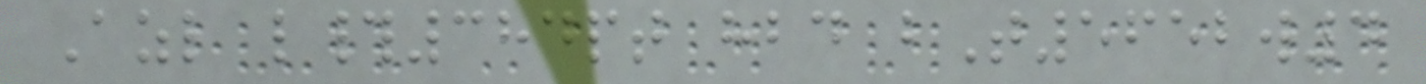Azl l#384pt hbd bT5652w4
